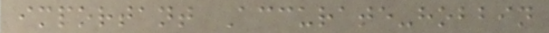important Accurate-hobbin
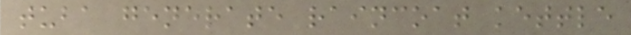tuba generate raincoat kettle
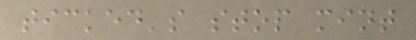ticked's stop mint
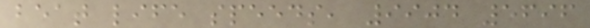beat life speeds, 9904 5696
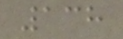138
